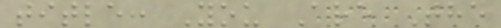title: You Are The
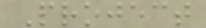Project
